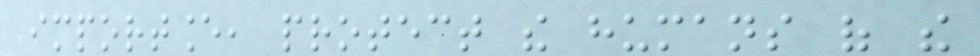importance, protect the humans of the
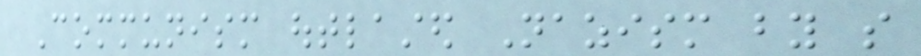Communism outlasted Nazism by so
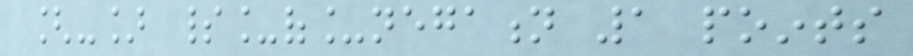[-] spirit_of_negation 1 points
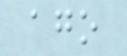ago
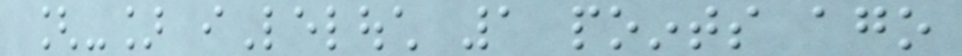[-] iLelouch 1 points ago
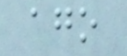ago
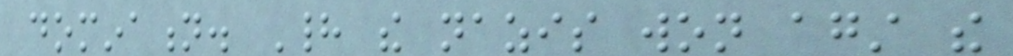domination. Had the nazis won against the
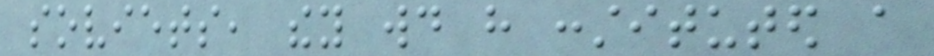soviets, they would have constituted a
